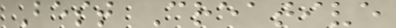Best Creative
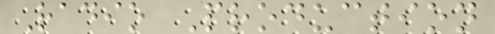Radio Production
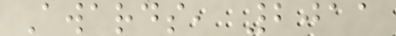Awards, 2011
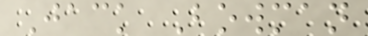Jack Bowman
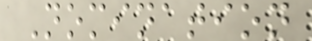Nomination
